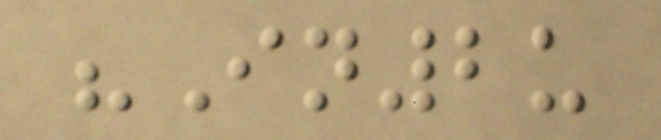"In2u
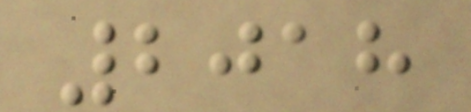2018
